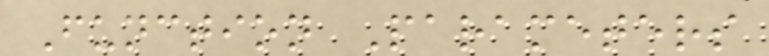Function Parameters
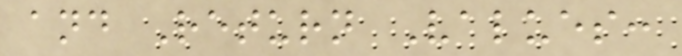and Return Values:
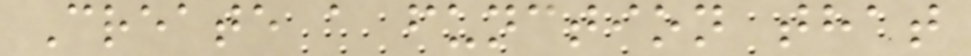Create a function that
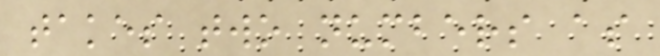takes two numbers as
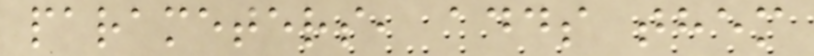parameters, adds them
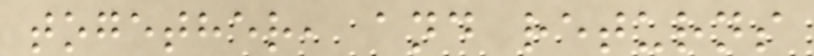together, and returns
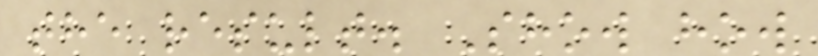the result. Show how
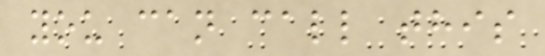you can call this
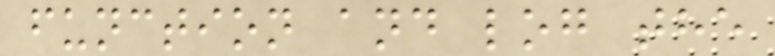function and log the
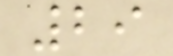29
